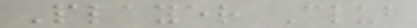Player Club
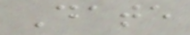Date
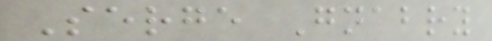Serge Gnabry
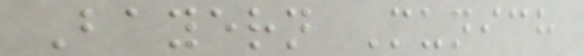Bayern Munich
